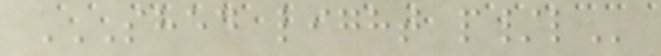SHED LIGHT P/L
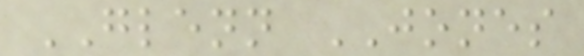GLENN JONES
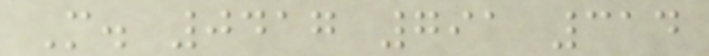M. 0417 791 314
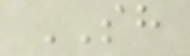SH
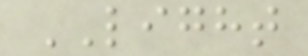LIGHT
